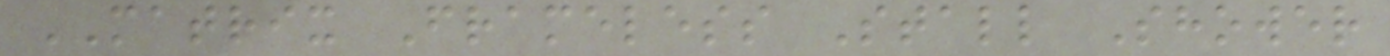MATRIX Frameless Stall Shower
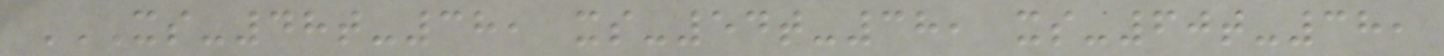XS-48T-38, XS-54T-38, XS-60T-38,
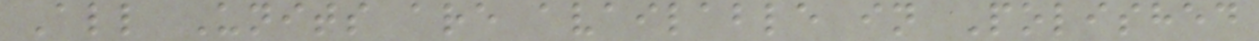All Units are available in Polished
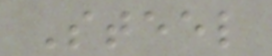Steel
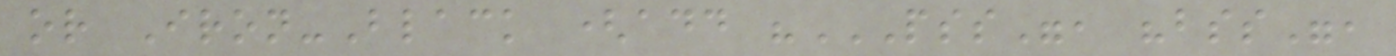or Iron-Black (add "PSS", "BSS",
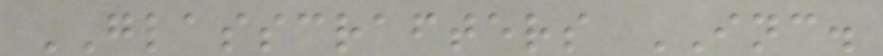GLASSCRAFTERS INC.
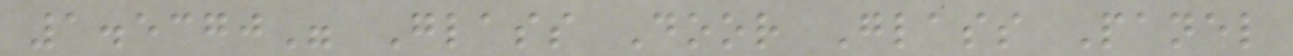1.5370" Glass Door Glass Panel
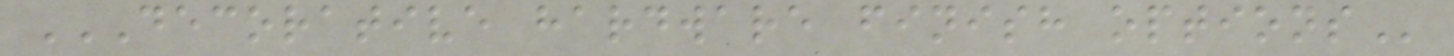DECORATIVE HARDWARE FINISH OPTIONS
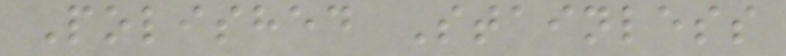Polished Stainless
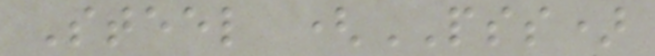Steel (PSS)
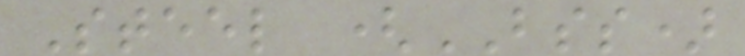Steel (BSS)
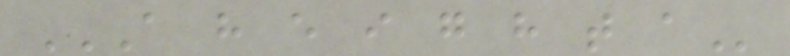A H E I G H T A
